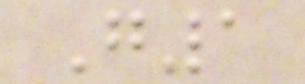G1
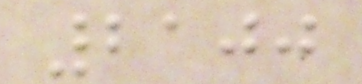2100
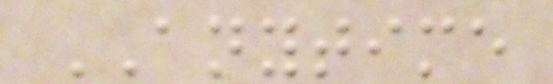ANYTIME
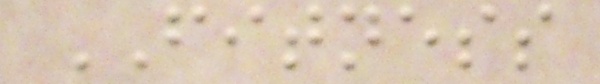FITNESS
